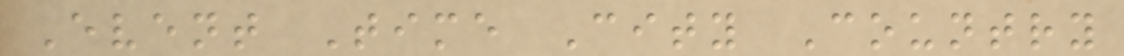Event Time City Country
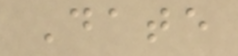Date
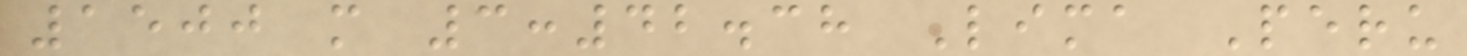1500 m 3:42.38 Lima Peru
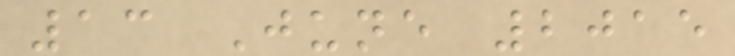13 June 2015
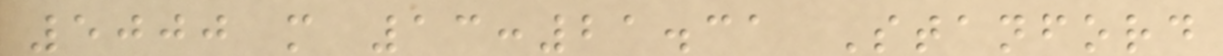5000 m 13:21.31 Stanford
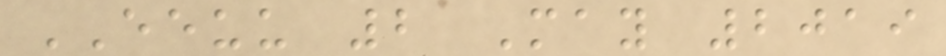EEUU 2 May 2019
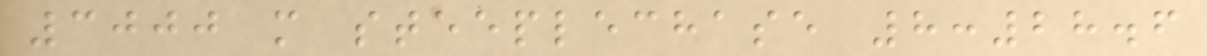3000 m steeplechase 8:28.6
